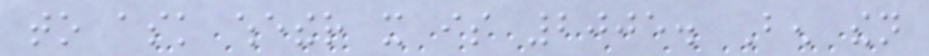to ask whether it is 2005. Ben then
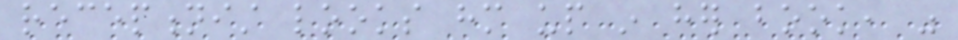receptionist looks him up in her book, was
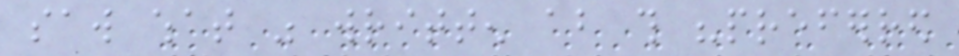saw what was written about this "preferred
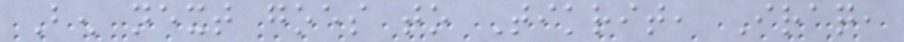Ben next goes to Tikrit, Iraq,
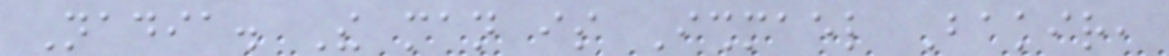Nadia. The man is Ishmael Bakir,
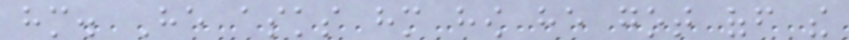him. He asks him how he got off the
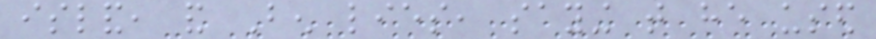island, and Ben lies, saying that he used
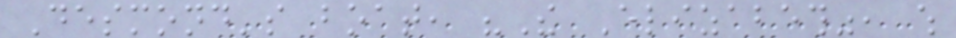Desmond's boat, "The Elizabeth", which
